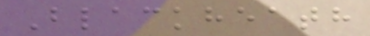Blackheath
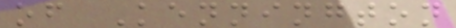of Kennington
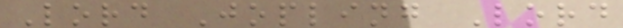Lord Jopling Lord
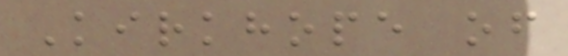Kirkhope of
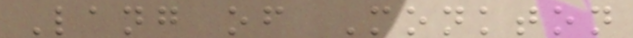Lang of Monkton
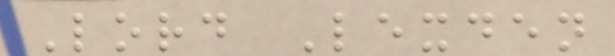Lord Lexden
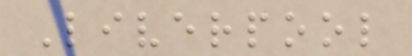Liverpool
